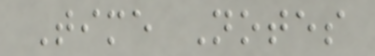Time Notes
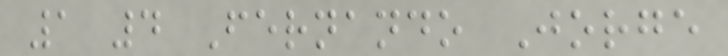1 4 Fernando Jorge
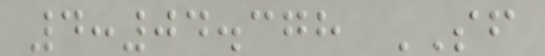4:04.378 SF
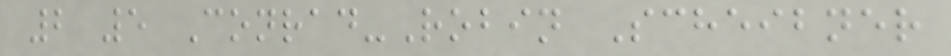2 5 Conrad-Robin Scheibner
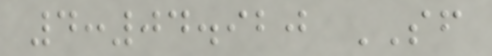4:04.920 SF
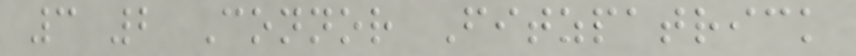3 2 Connor Fitzpatrick
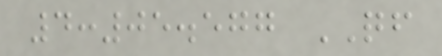4:05.577 QF
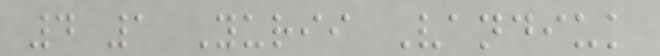4 1 Yurii Vandiuk
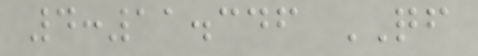4:11.346 QF
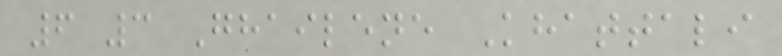6 3 Ghailene Khattali
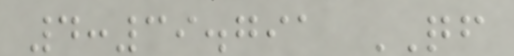4:39.791 QF
